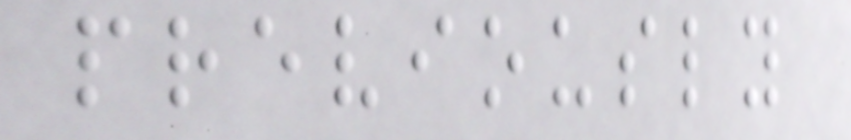previously
